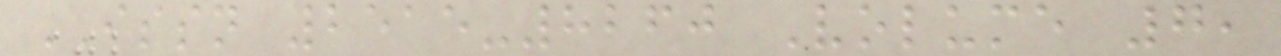ISSN 2515-8260 Volume 7,
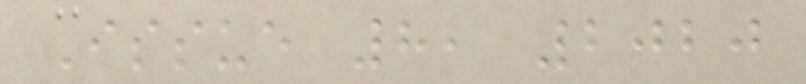Issue 8, 2020
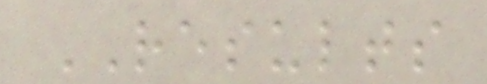RESULTS
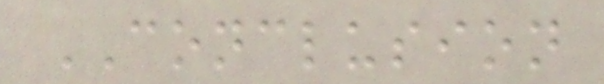CONCLUSION
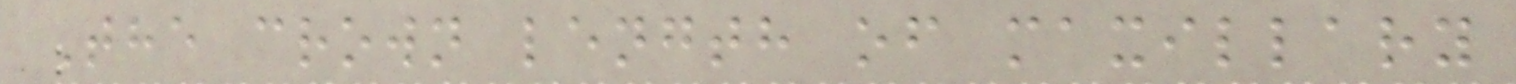The crown length of maxillary
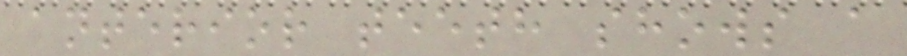anterior teeth shows a
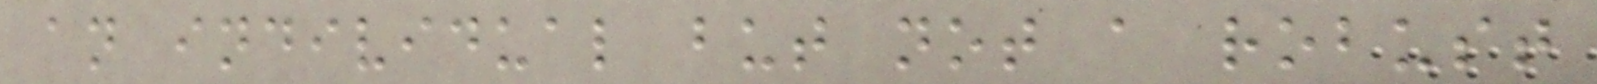an individual but not a robust
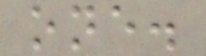one.
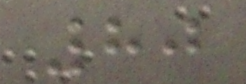80
